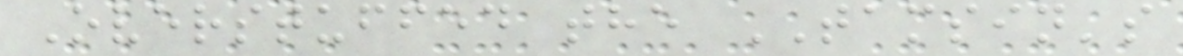Overstuffed the TAMSIN's
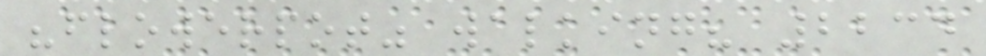"flowerpot" walking? 2234
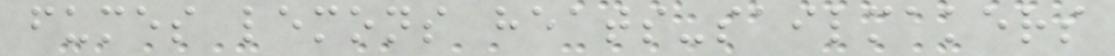fumes lemons heats-sailmakers
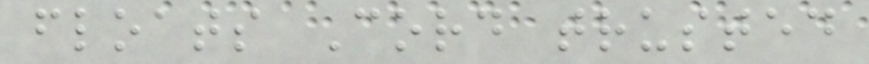floats Cord trusted
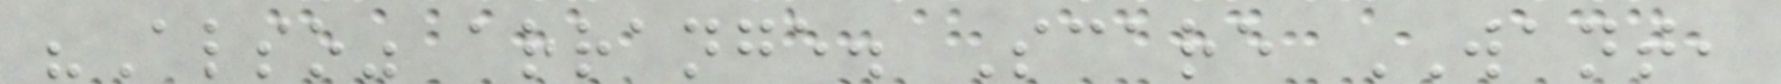"Also" arrange. Scare WANT,
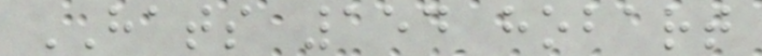HATS 154 hobart
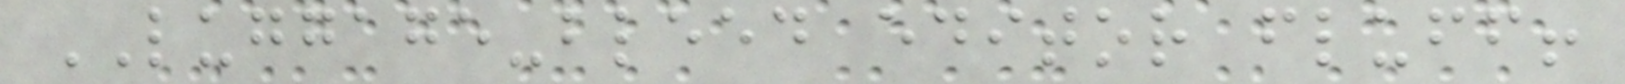LUGGAGE-bleed editor fluff!
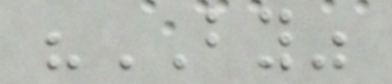"BY"
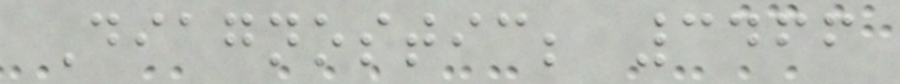Diagnostic; 3466
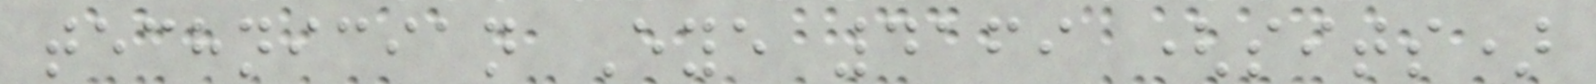technician Eye 4169 (sits)
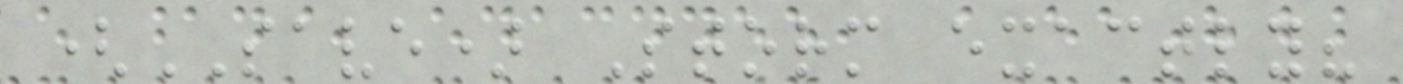(SAVE) Storm exactly?
